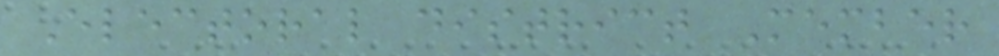Electoral district Member
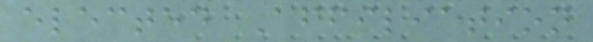elected Affiliation
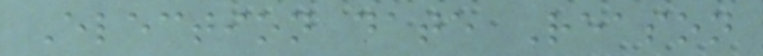Election date Reason
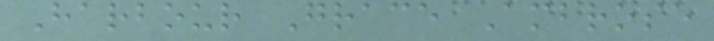Harbour Grace Ambrose
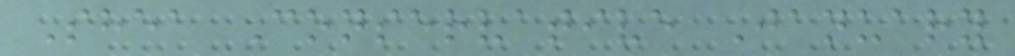Shea Conservative January
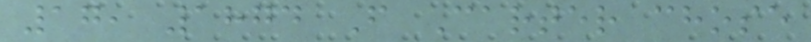17, 1874 F Carter chose
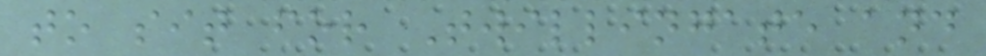to sit for Twillingate and
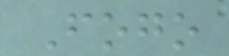Fogo
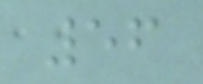56
